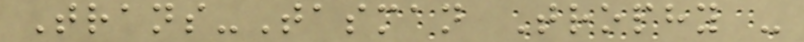Trans-Tasman Trophy -
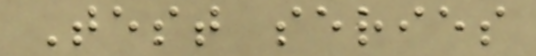Test series
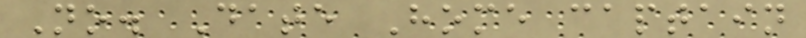No. Date Home captain
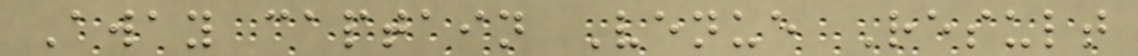Away captain Venue Result
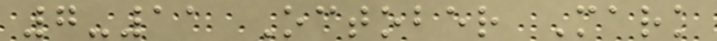7-11 October Mark
